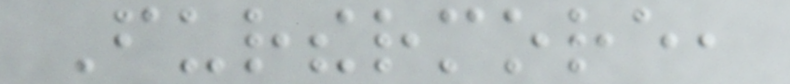Furthermore,
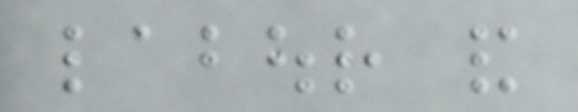labour and
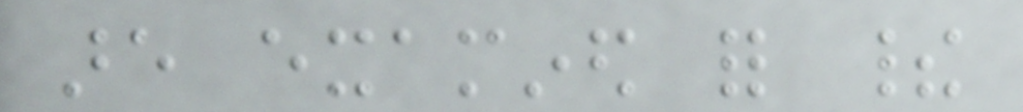are examined for their
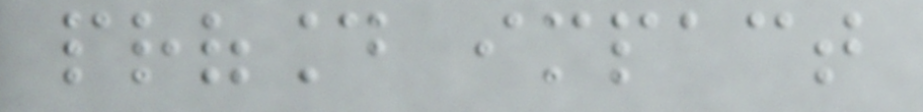profound impact
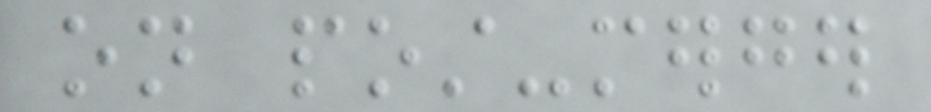on post-merger
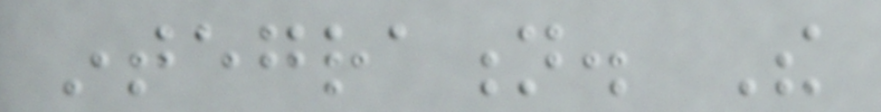integration. The
